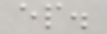ep.
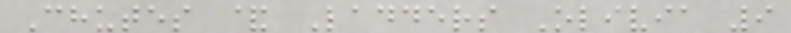Chutes & Ladders Olivia 9
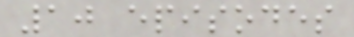10 episodes
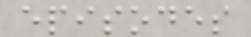episodes
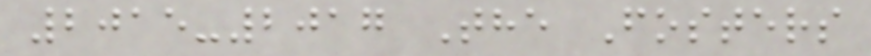2015-2017 The Fosters
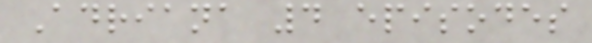Adriana 4 episodes
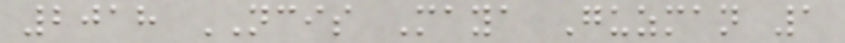2018 NCIS Maya Guzman 1
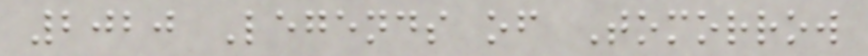2020 Legends of Tomorrow
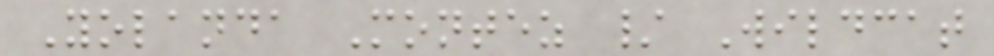Yolanda Montez / Wildcat
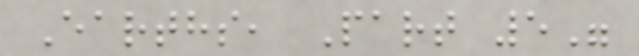Earths, Part 5"
